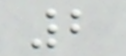2
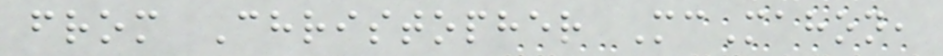from Christopher McMahon,
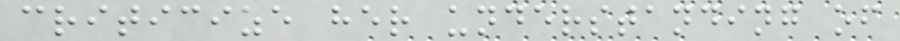criticize her understanding of
